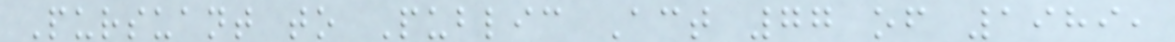Pursuant to Public Act 77 of 1989,
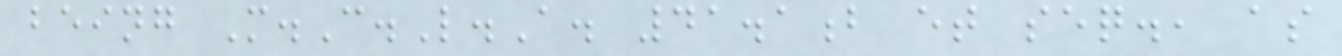being M.C.L.A. 41.1b et seq., as
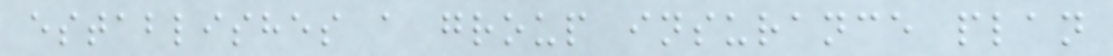establishes a group insurance plan
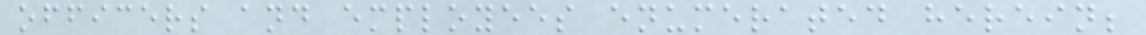officers and employees enumerated herein;
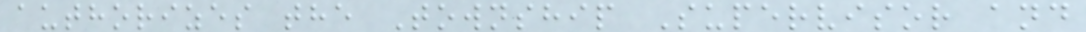authorizes the Township Supervisor and
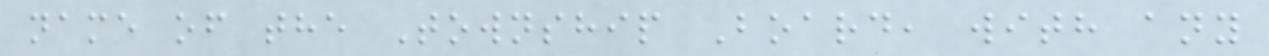name of the Township Board, with any
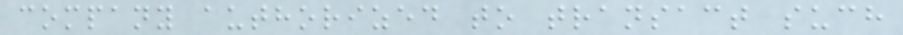company authorized to transact such
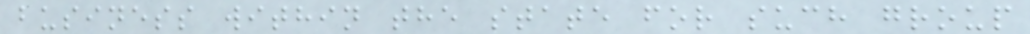business within the state for such group
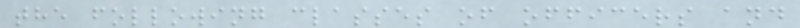the following classes of officers and
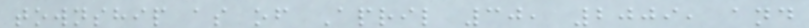township as of April 30, 2009, and
